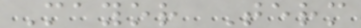Mayor Term
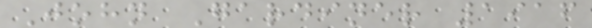John Gardiner 1916
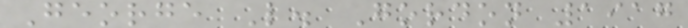George L. Gordon 1917
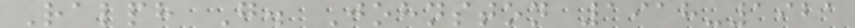Ralph G. Johnston 1918-1921
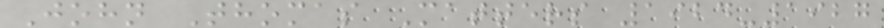John Thomas Matters 1924-1927
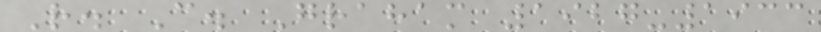R. C. Graham 1927-1933
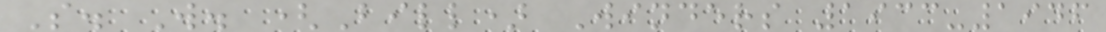S. W. (Bill) Winders 1933-1946
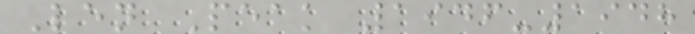Len Peak 1946-1948
